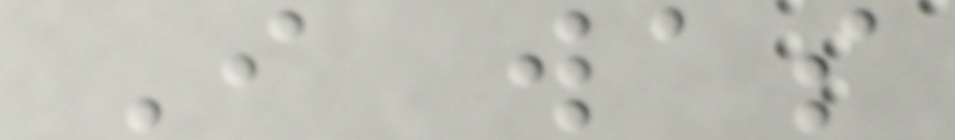I was
